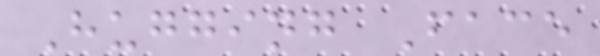Hugging Face
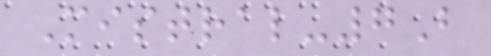Mistral-7B
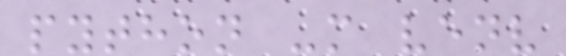python -m venv
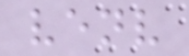venv
